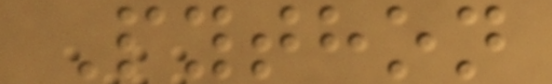Python
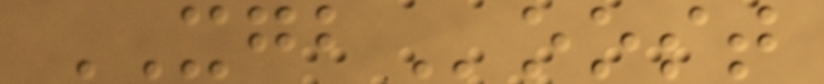XGBoost
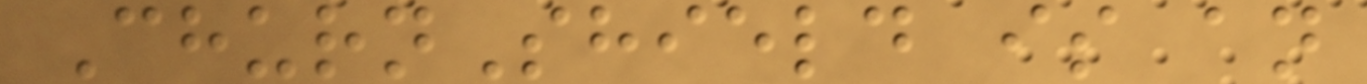ChurnShield is an
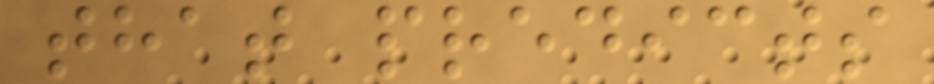that predicts
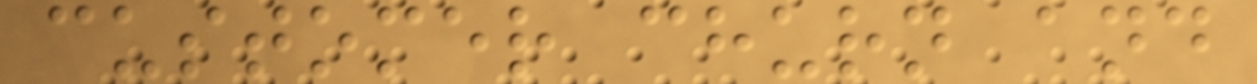customer churn and
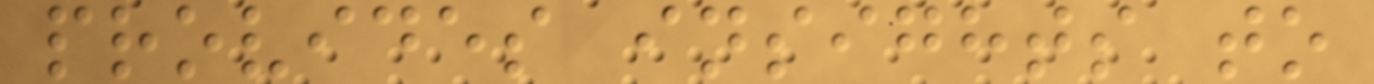provides insights to
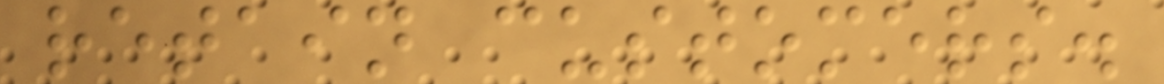retain customers.
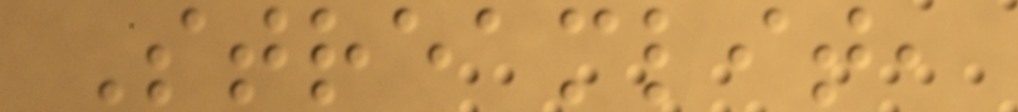Streamlit,
